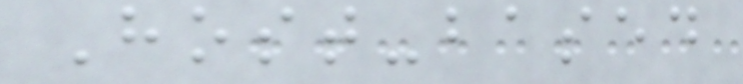Host-based
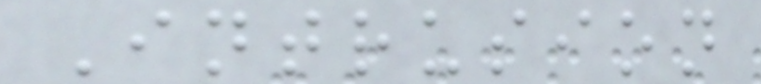Intrusion
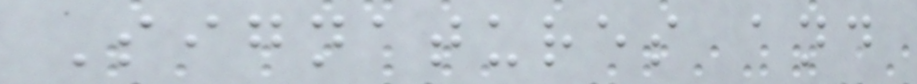Signatures and
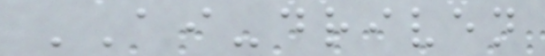AI-driven
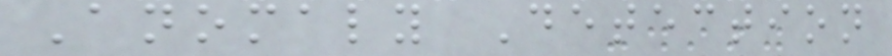Anomaly Detection
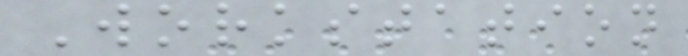Workstation
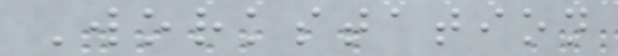Workstation
